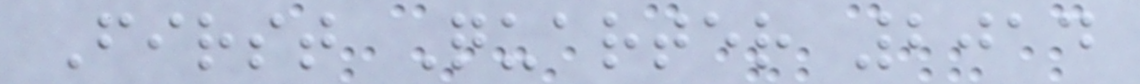First Quarter 2014
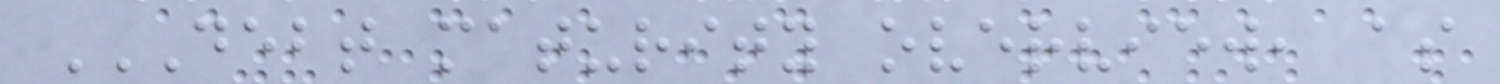DEBT MATURITY OVERVIEW, AS
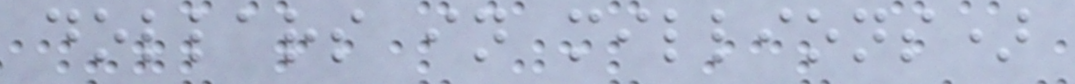dollars in millions)
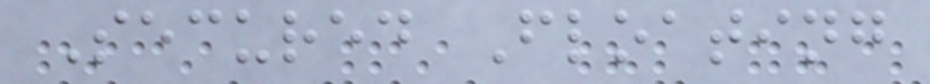Secured Floating
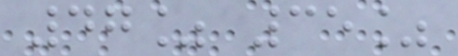47% 35%
